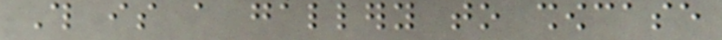This is a gallery to showcase
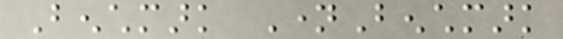Benchmark NameBenchmark
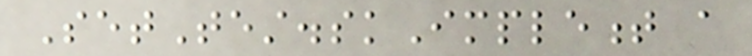SetTest.skImplement a
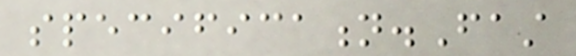specification.Fast
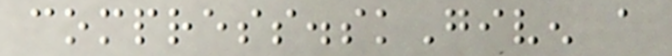compress.skGiven a
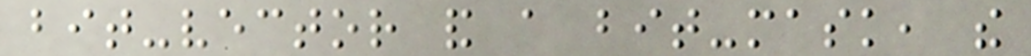bit-vector and a bit-mask, the
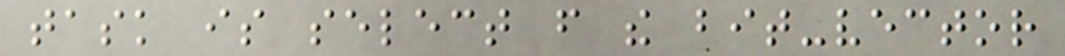task is select from the bit-vector
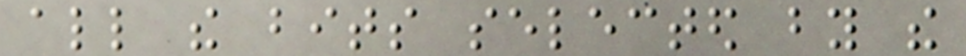all the bits selected by the
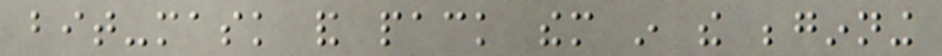bit-mask and pack them in the beginning
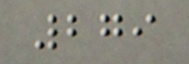279
